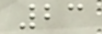23
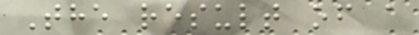The result of a
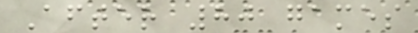After 80 games
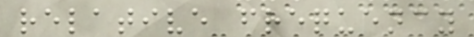relative frequency
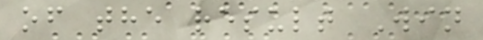of the result Win
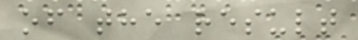of the result
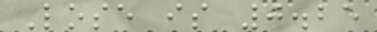Lose is 0.25
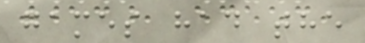games had the
